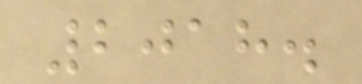2018.
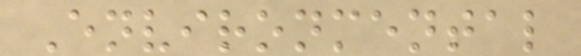Environmental
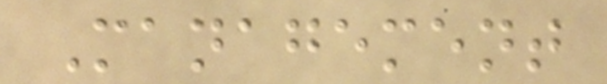Management
